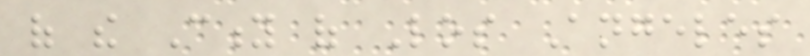of the City of Los Angeles
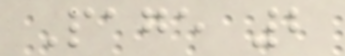Page 2
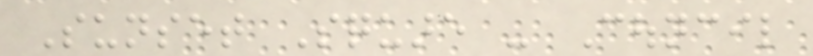Sunset Square - Council
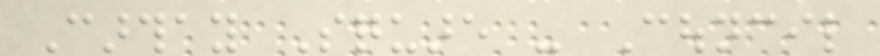Carthay Square - Council
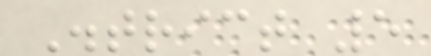District 5
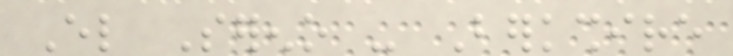El Sereno - Berkshire
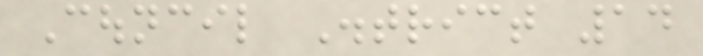Council District 14
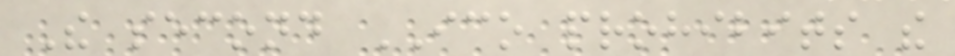The second ICO prohibits the
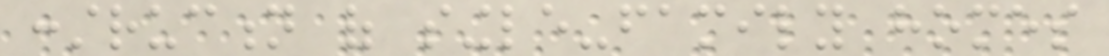construction of single-family homes
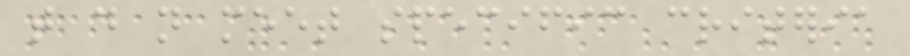that do not meet specific criteria
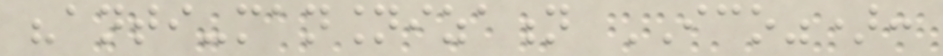"anti-mansionization ICO"):
